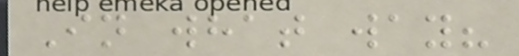In what way?
